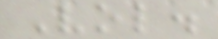Vol.
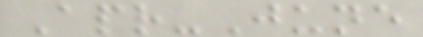Apr-June
